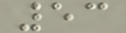53
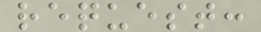request:
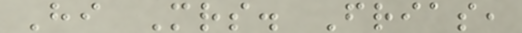Hi Mrs. Frias,
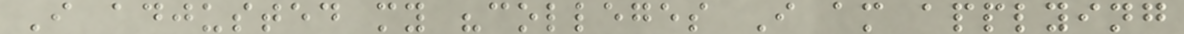I adjusted my "colleges I am applying
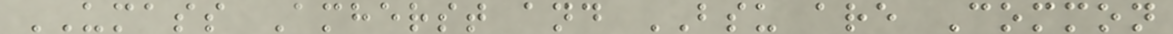UMASS Amherst and BSU are Common
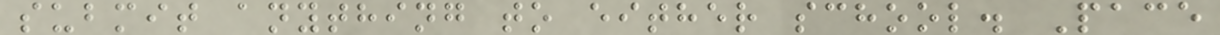submit anything to either school. Pace
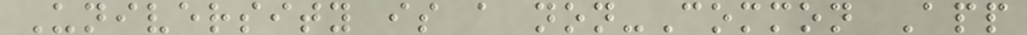University is a non-Common App
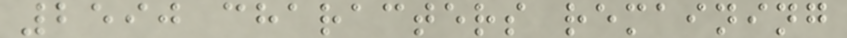2590 characters remaining
